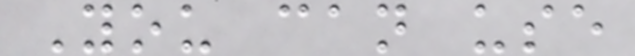You can use
